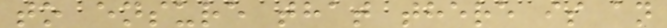to ensure that there is an
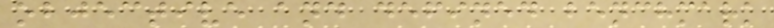objective and defined benchmark
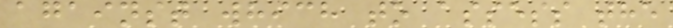against which to assess the
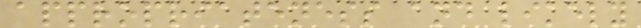appropriateness and likely
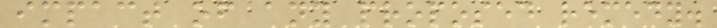impact of any proposed remedy.
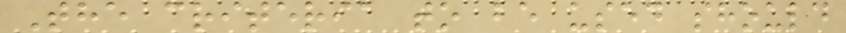The criteria to be used should
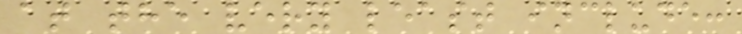at the very least include:
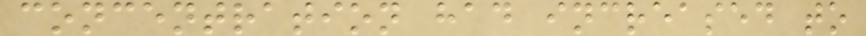concentration had increased to
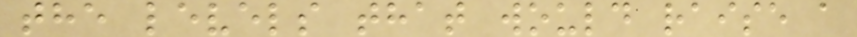the levels that would raise a
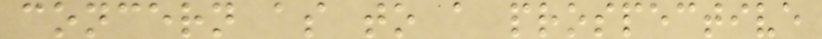concern as to a prospective
